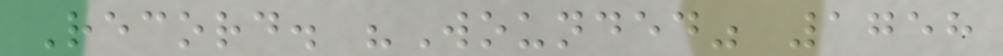Record. "Wounded" 1758
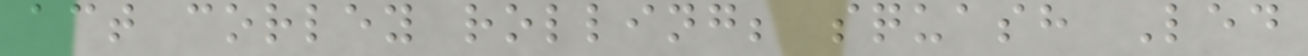act corley rolling; squash Led
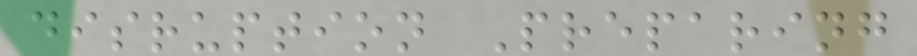disruption Preparing
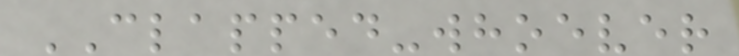CLAPPED-whoever
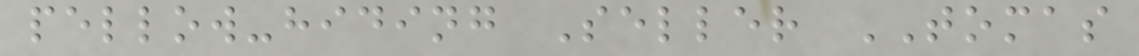pellow-hiding Seller TOMAS
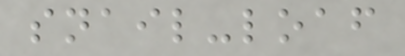snail-loaf
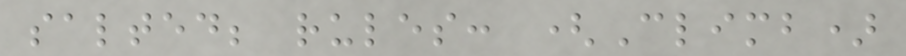salted; rules: (Climb)
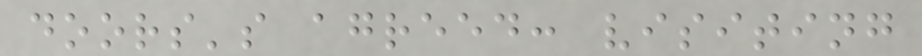doors's agreed: visiting
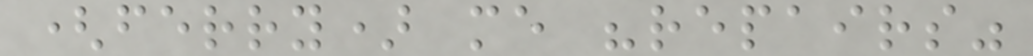(ferry) me "repairs"
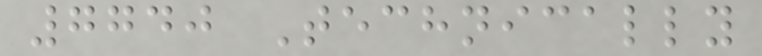7740 Technically
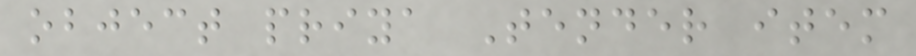object priya Tender item
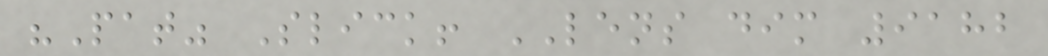"Pat" Slick! LENS dim 9182
